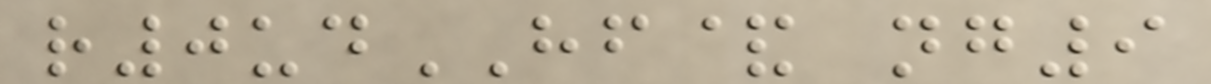r0udHF& ng9
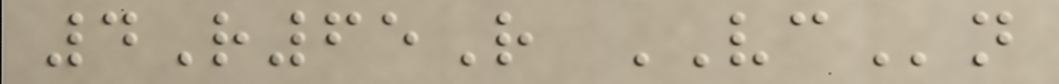4R65R VCn
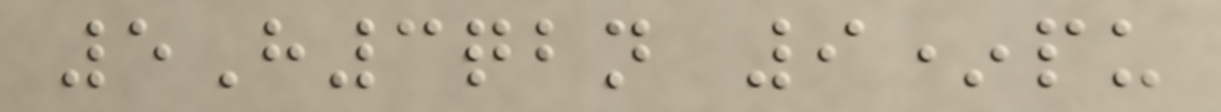5H3qbn 9*pu
